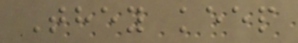They keep
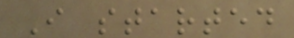I started
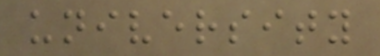university
